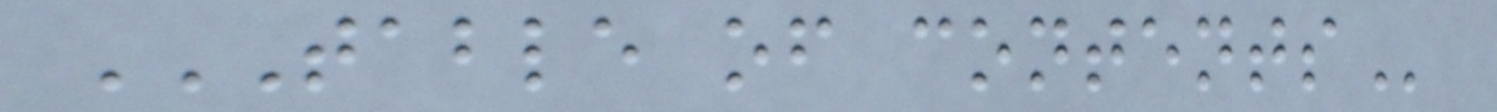TABLE OF CONTENTS
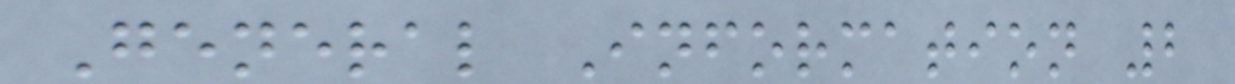General Information 2
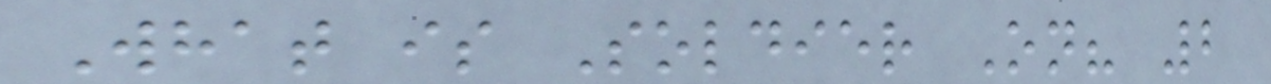What is Soldier On? 2
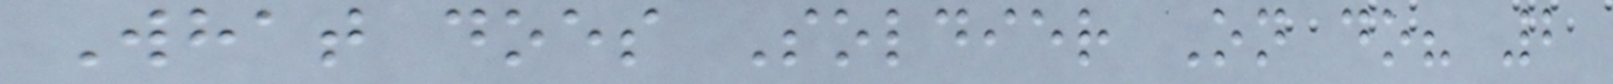What does Soldier On do? 2
